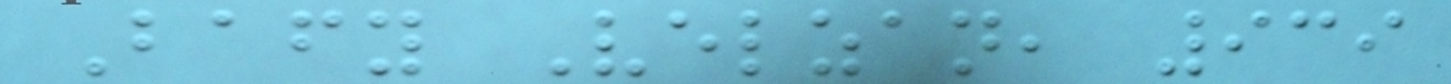Bafy Velzan, 939
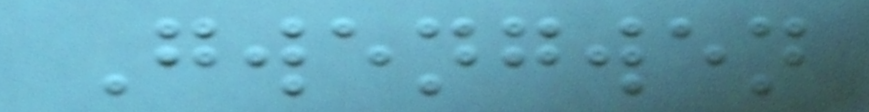Gwengwen
